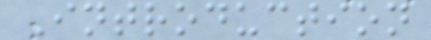Introduction
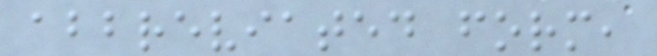abbreviated form,
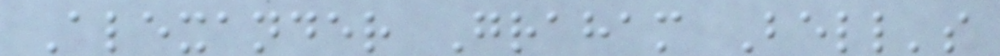Alexander Graham Bell's
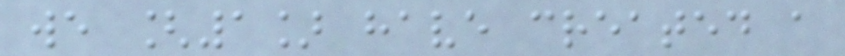we [1] have created a
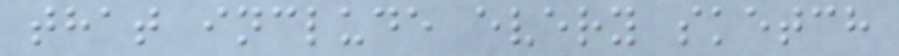that include every sketch
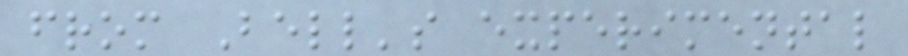from Bell's experimental
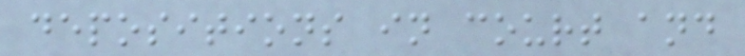depositions in court and
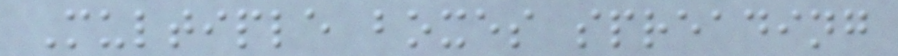Multiple boxes spreading
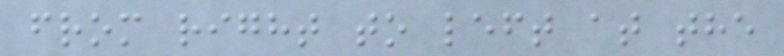from right to left at the
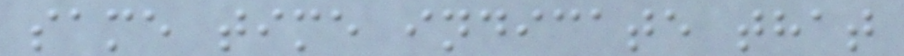same time indicate that
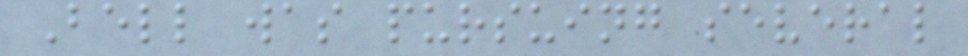Bell was pursuing several
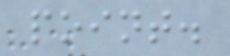point.
